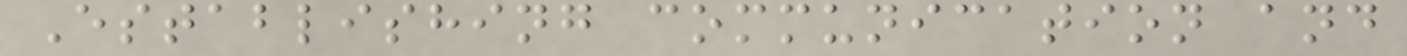Establishing communication and
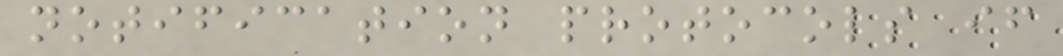notification protocols if
